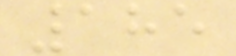185
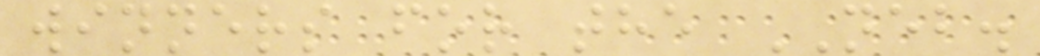winners for the NEB.
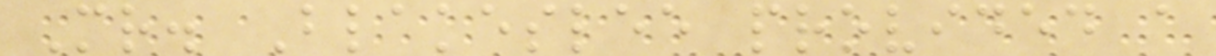Mr. Blakeslee provided a
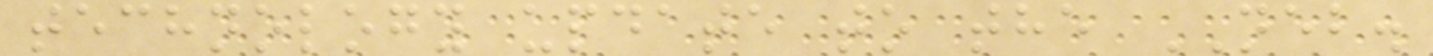technology update to the NEB.
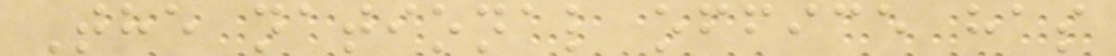The national office has
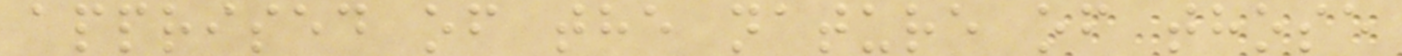apprised of the nature of those
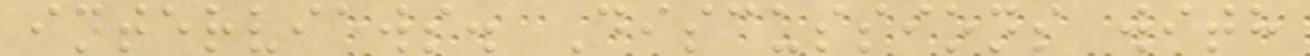interviews. Discussions with
